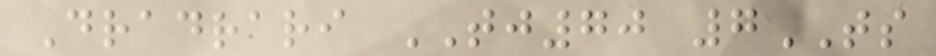Dradrari TJ70 7TS
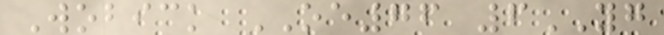Wobick OE76 6YG
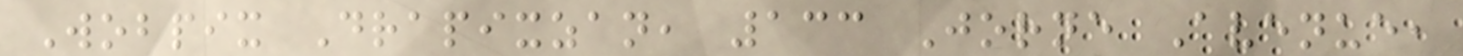Wobpix Drapixzan, 133 Jorne Avenue,
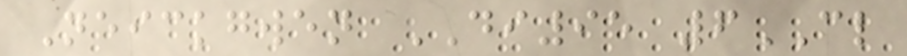Neickgwen DI95 6CL
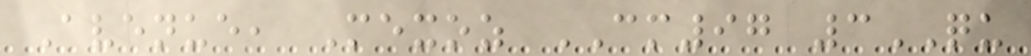Avenue, Mexoz CM97 3QU
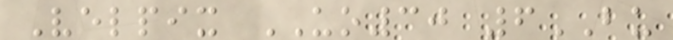Velpix UO30 6BU
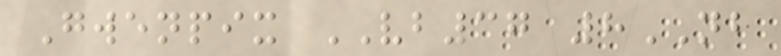Gwenpix VB37 8NB
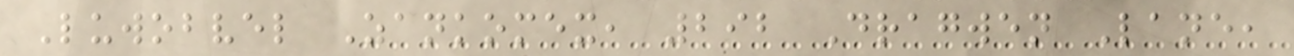Luwobvel Zankomex, 292 Dragwen Lane,
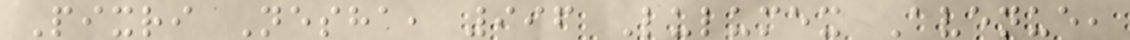Pixri Nesha, 996 Lulumex Avenue,
